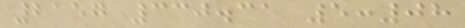2157 330.31 5:08
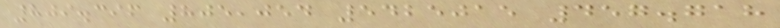809.396 805,054 5425015 457.718
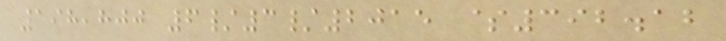198,800 6/3/2015 $392.12
